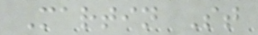Martin St
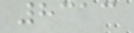8313
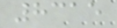8315
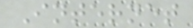Internet
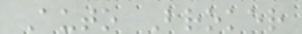Auto Broker
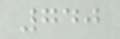740
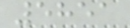5851
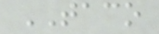TACO
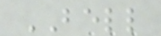BELL
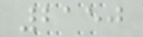2150
